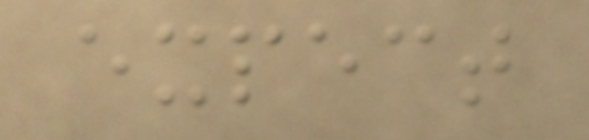expect
